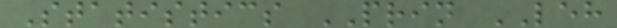Statistics PRIN LEH
